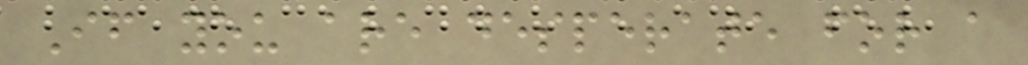If you are desperate for a
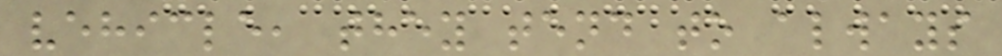vehicle, they tend to always
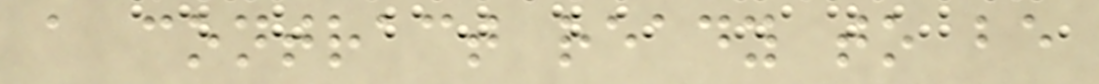a contract ready to be
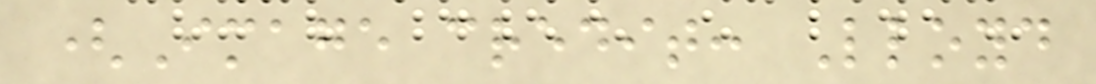(Image credit: Lloyd
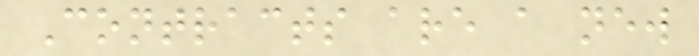Contracts are a new
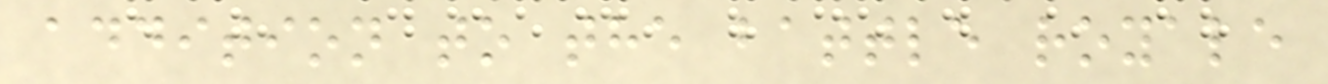addition to the battle royale
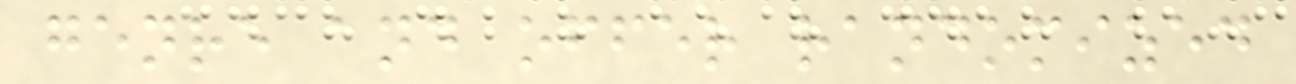genre and offer randomized
